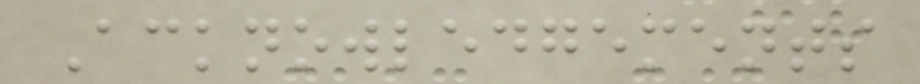Acknowledgements
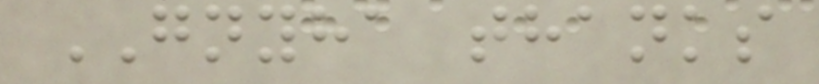GNYHA thanks
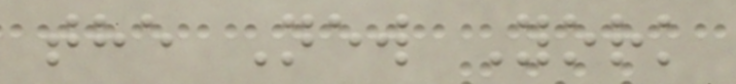the New York
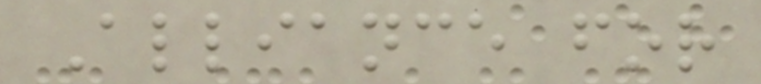Alliance for
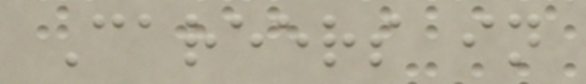Careers in
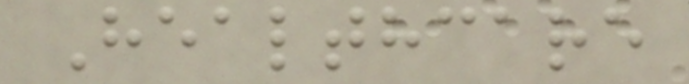Healthcare
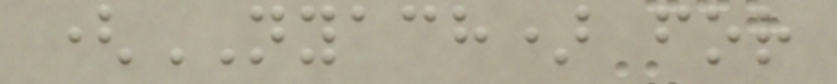(NYACH) for
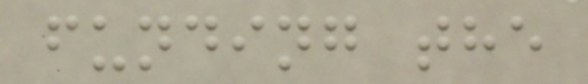funding the
